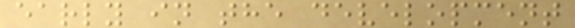early in the development
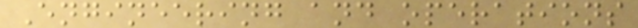Engineering and operations
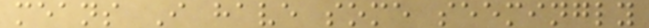means I have some seemingly
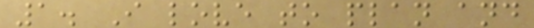1. I love to plan and
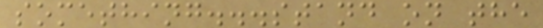something...stand on the
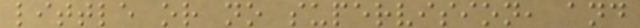little or no supervision, and
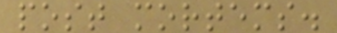post mortems.
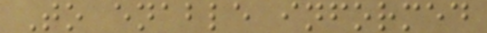To enable informed
